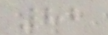82
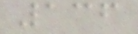136
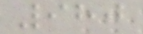980
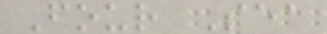Four Sea
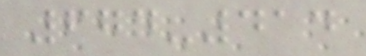674-414
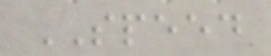SPEED
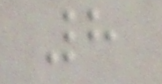8
